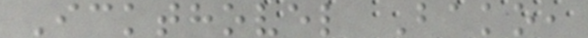Ickthovel Bako,
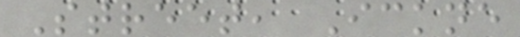Street, Ickne
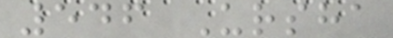546 Ursha
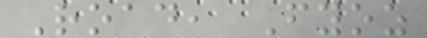Road, Fyoz
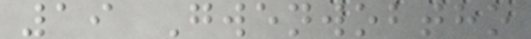19 Gwenwobtho
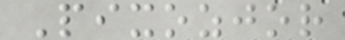Pixozjor
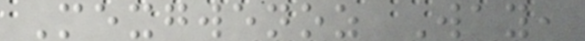Mexgwenoz Way,
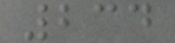234
